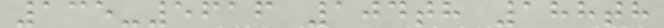135-5616 104th 188th
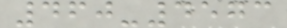460-4573
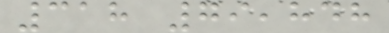318 79,848
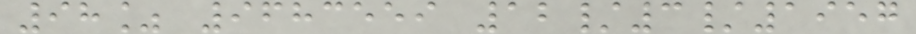98% 9683559 12/3/1957
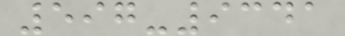597-9341
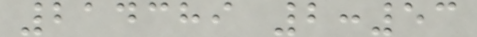214389 2:53
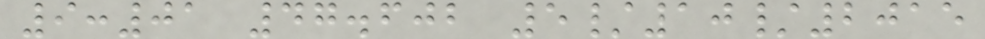9:01 47.602 5/10/2015
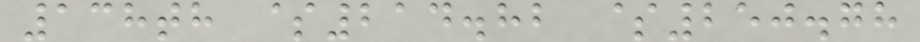138th $214.82 $250.78
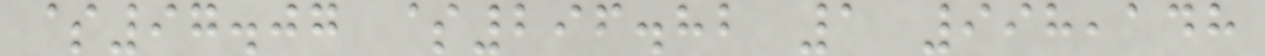$97.07 $296.82 1 998,148
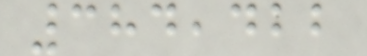384,422
